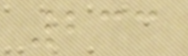233
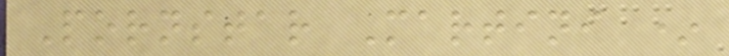Pornstar Martini *
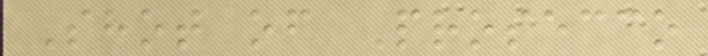Shot of Prosecco
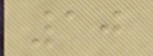10
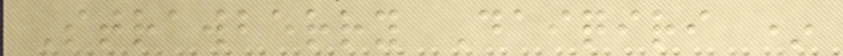Strawberry Daiqiri *
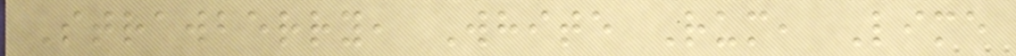Strawberry, White Rum, Lime
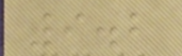9.2
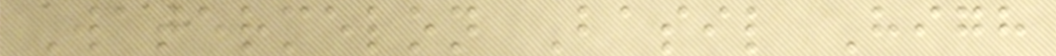Watermelon Basil High
